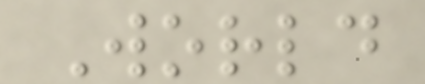World
